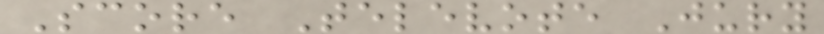Score Televote Jury
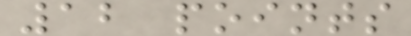12 points
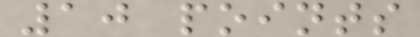10 points
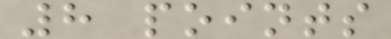8 points
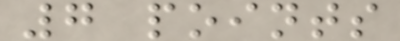7 points
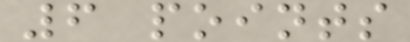6 points
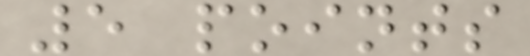5 points
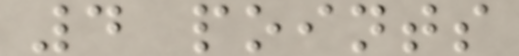4 points
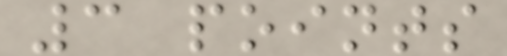3 points
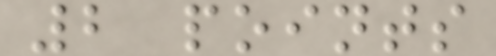2 points
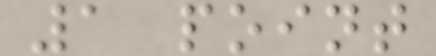1 point
